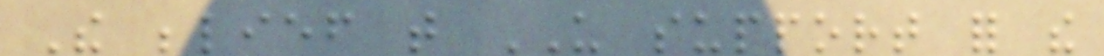The belief that US support for the
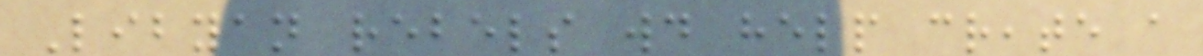Libyan rebels would help create a
